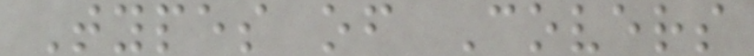Types of Covers
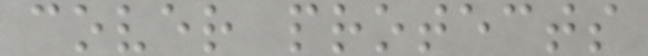cover protects
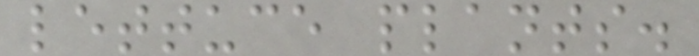lettuce plants.
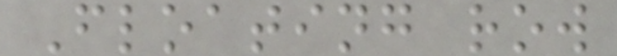Floating row
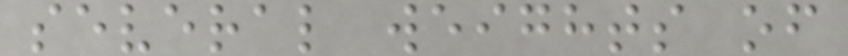several weights of
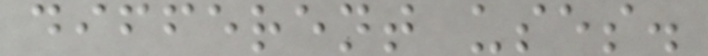different uses.
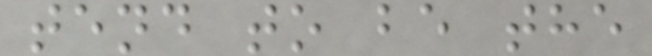tend to be the
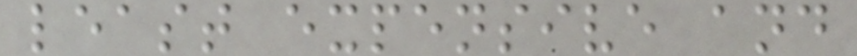least expensive and
